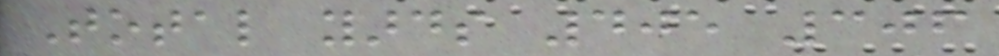Total yards 405 306
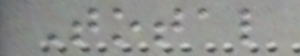Total
